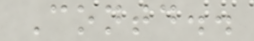Contd..
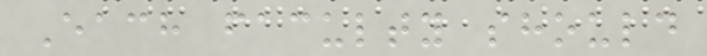Each faculty should
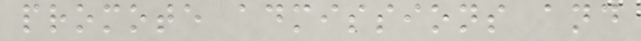promote admissions and
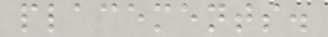placements.
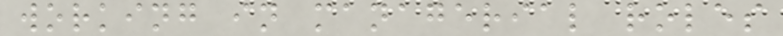working in managerial roles
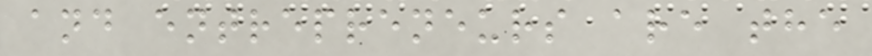and entrepreneurs are the
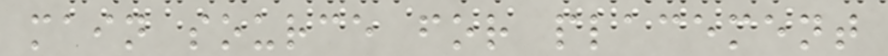main source for placement
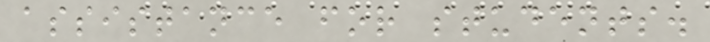assistance for students.
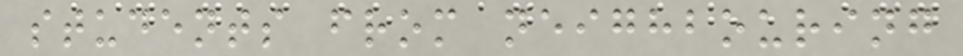students from neighbouring
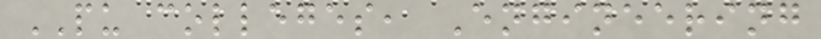PU colleges, Engineering
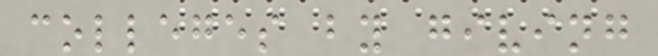colleges by giving
